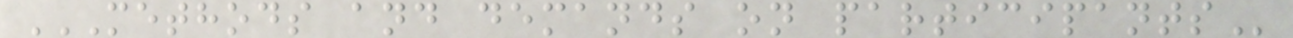METHODS AND DEMANDS ON PARTICIPANTS
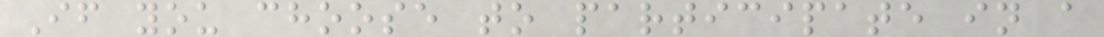If you choose to participate in a
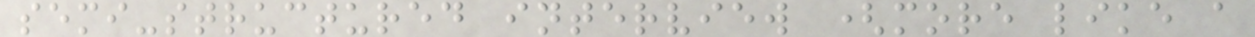semi-structured interview (more like a
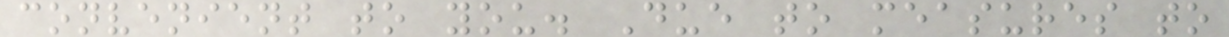convenient to you. Due to measures to
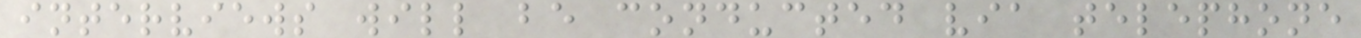interviews will be conducted via telephone
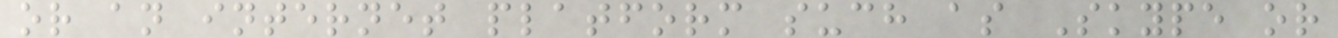or an internet platform such as Skype or
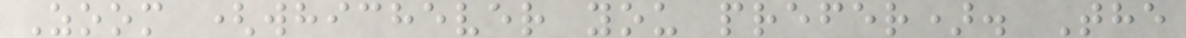Zoom (whichever you prefer). The
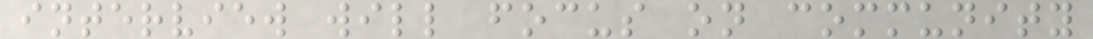interview will focus on community
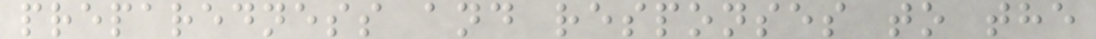preparedness and responses to the
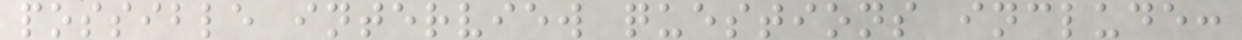possible interview questions include:
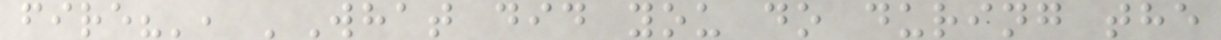fire?', 'What did you do during the
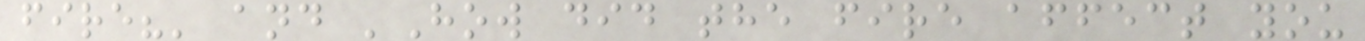fire?' and 'How did the fire affect you
